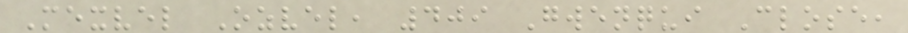Mexvel Ozvel, 409 Gwenqui Close,
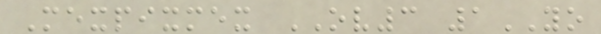Mexpixmex OV3 1YO
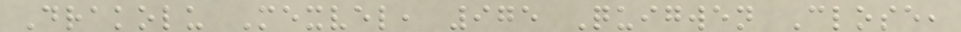Drakolu Mexvel, 975 Quigwen Close,
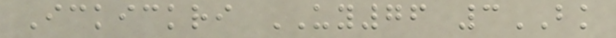Ickickri UY76 3BK
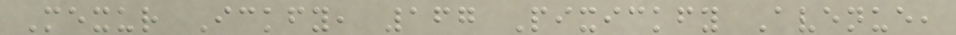Mexur Ickfy, 167 Pixickfy Avenue,
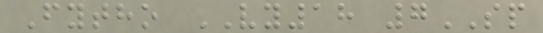Fytho VY18 7SP
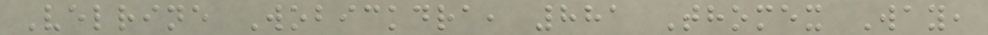Velrine Wobickdra, 881 Thomex Way,
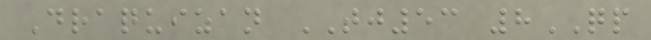Draquizan TJ53 8QP
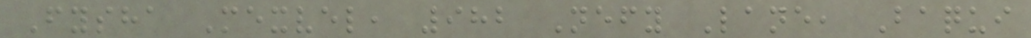Fysha Mexvel, 982 Nefy Lane, Baqui
